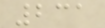231
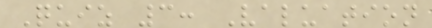Quiz 3: Valuation
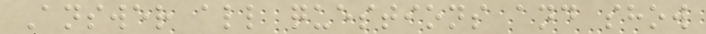Answer all questions and show
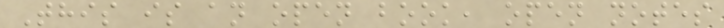This is an open book, open notes
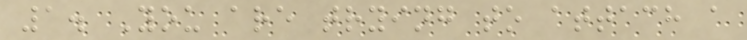1. You are trying to attach a
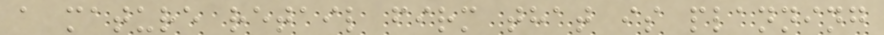a mature retail firm that is planning
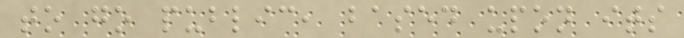to go public, based upon its
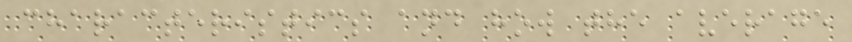characteristics and how the average
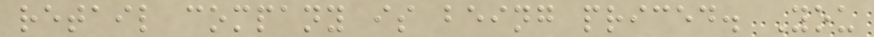retail company is being priced. You
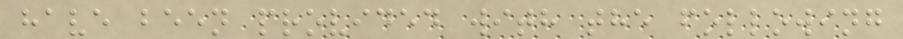have been provided with the following
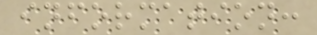information:
